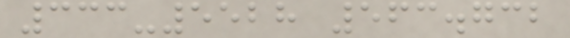333-5528 563.732
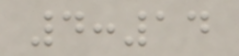4:14
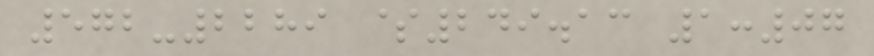572-2289 $249.13 1:07
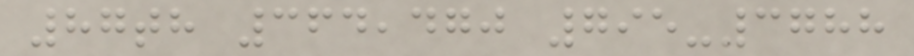87th 364,470 795-3788
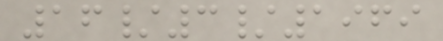16/3/1969
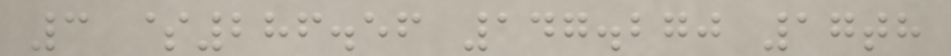3 $286.56 147.270 17th
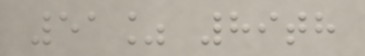51% 89th
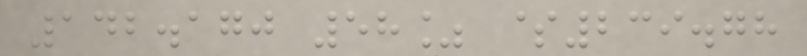142.170 58% $239.78
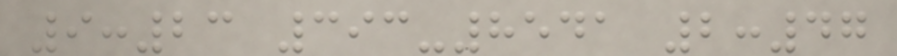9:23 393-8541 2:47
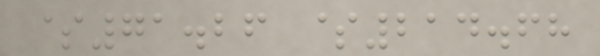$71.26 $214.68
